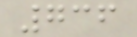736
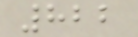822
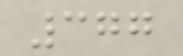377
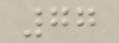77
